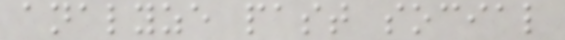analyze past social
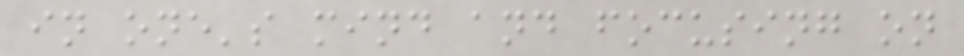in one's mind and focusing on
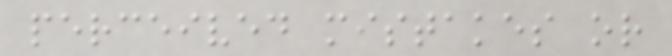perceived mistakes or
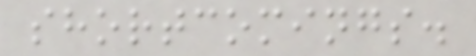shortcomings.
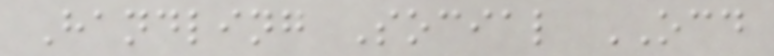Handling Social OCD
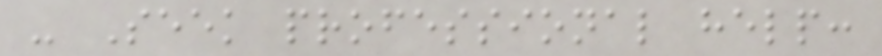- Seek professional help:
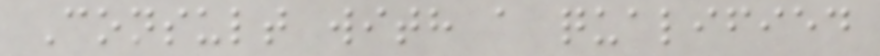Consult with a qualified
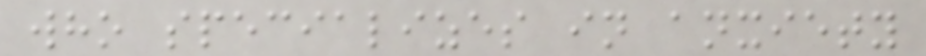who specializes in anxiety
